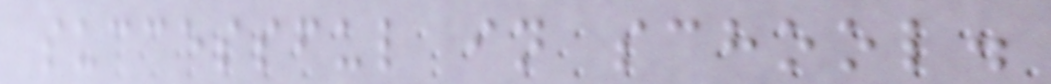successful in school.
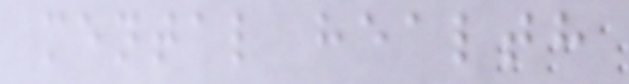mental health
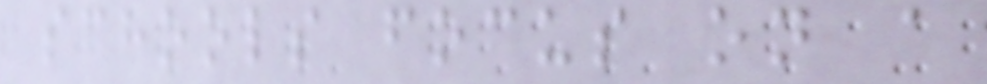schools focus on a
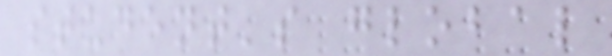student's global
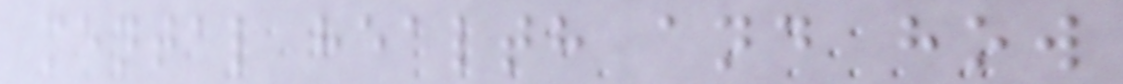mental health and how
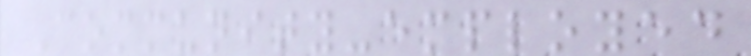Community-employed
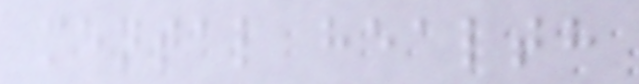mental health
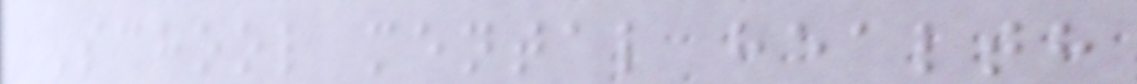School mental health
